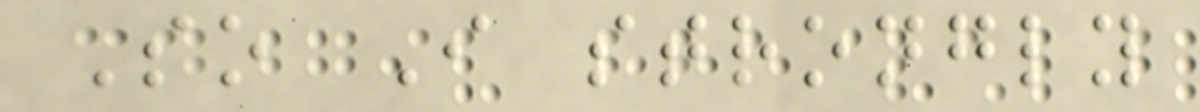So I strongly
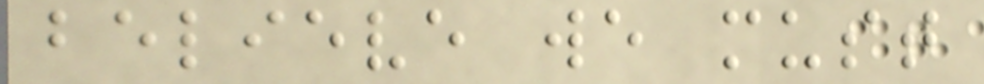believe we must
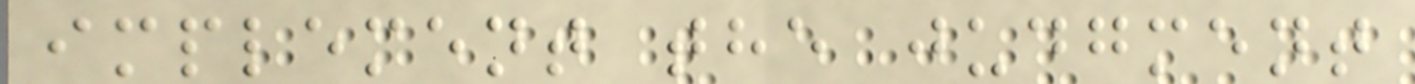implement the judgment
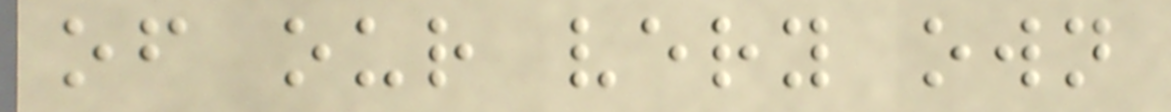of our very own
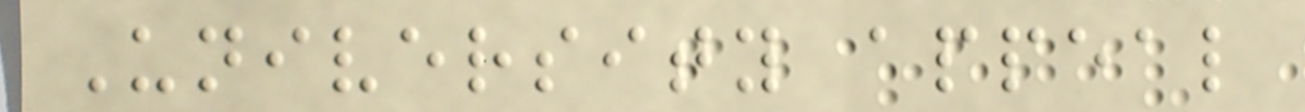University appeal
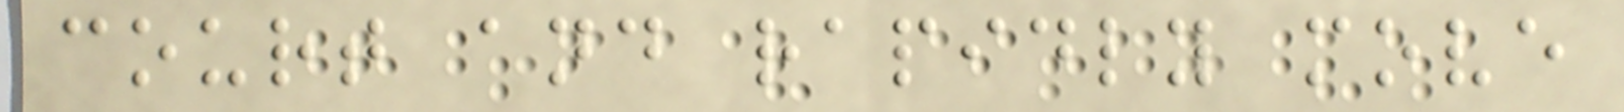court and rapidly move
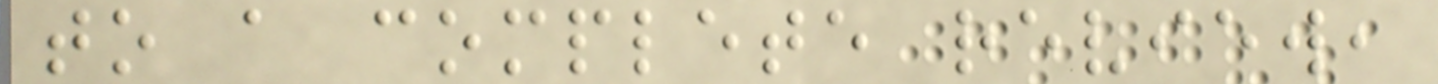to a complete review,
